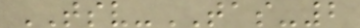TSV-TAS-2
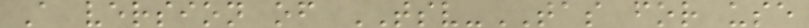A version of TSV-TAS for use
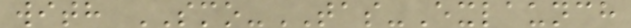with SMO-TAS-Exlaunch
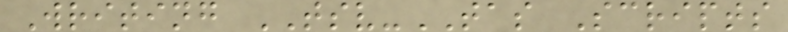Writing TSV-TAS Scripts
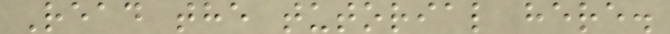Read the tutorial here.
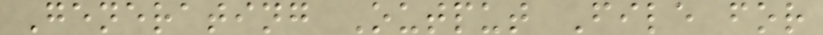Generating Output File for
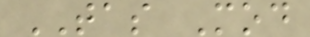TAS Mod
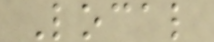Local
